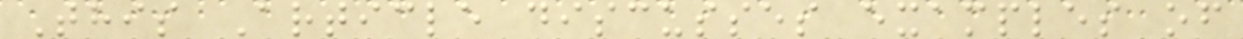This Article discusses examples of
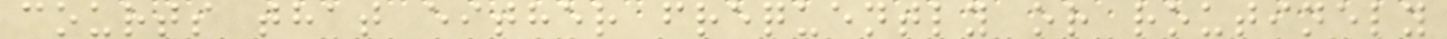courts that either frequently or routinely
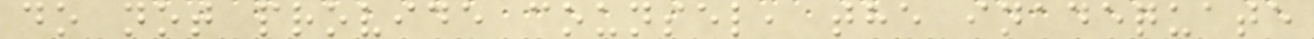do not provide counsel, the inadequate
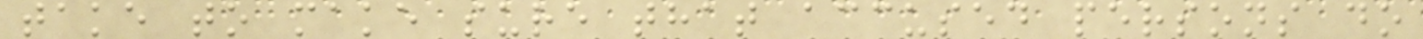take to make sure that accused persons do
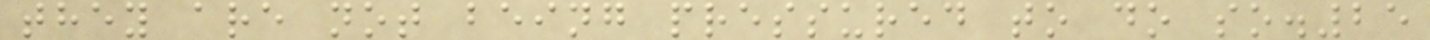they are not being pressured to do so.25
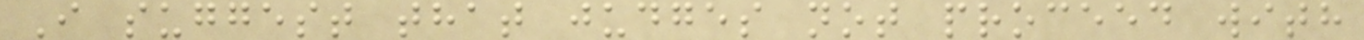I suggest that judges not proceed with
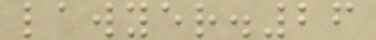lawyer.26
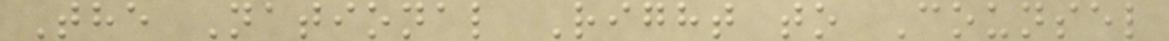The National Right to Counsel
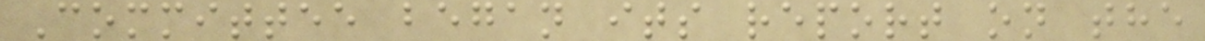Committee began its report on the
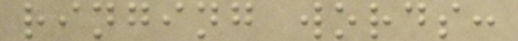ringing words:
